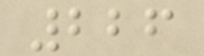226
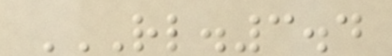RL.3.4
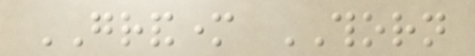GRANDMOTHER THORN
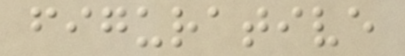figurative
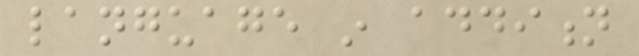language in addition
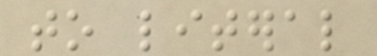to literal
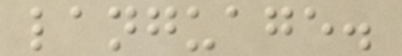language.
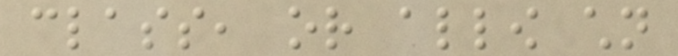class, or allow children
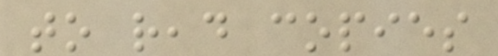to read copies
